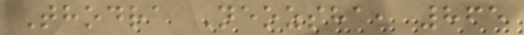Thodra Neozsha, 865
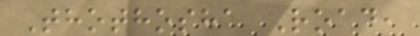Thothosha Road,
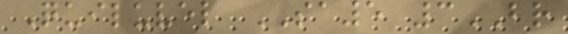Quiluvel SA5 3BR
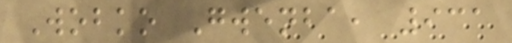Wobko Gwenba, 931
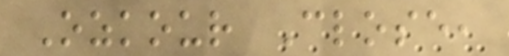Ozkour Close,
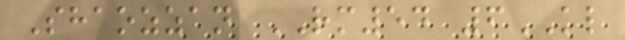Shaozzan RM54 6KL
